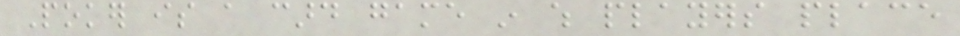Poker is a card game in which players place
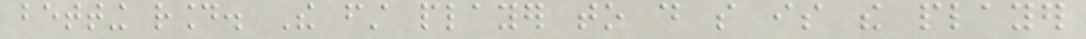betting round. The first player to do so is the player
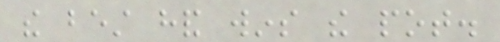the best hand wins the pot.
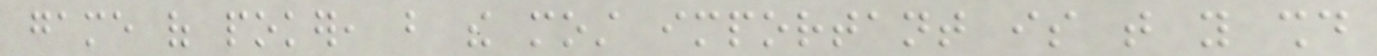game of poker, but the most important is that you should
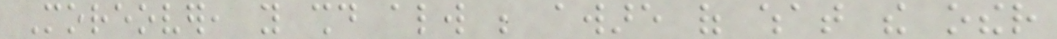Moreover, you should always be aware of what the other
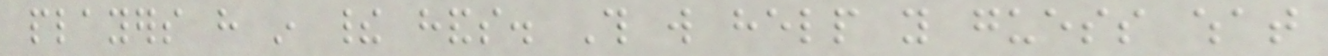players have in their hands. This will help you guess what
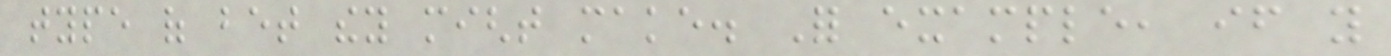type of bet they might make. For example, if you
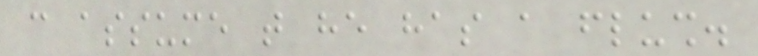can assume that he has a flush.
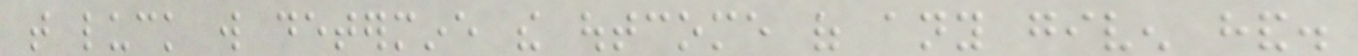that luck will determine the outcome of any given hand.
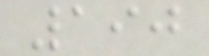190
